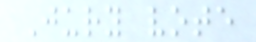Jury vote
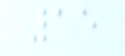15
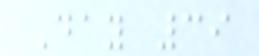Day 39
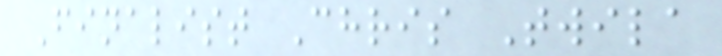Finalist Chris Twila
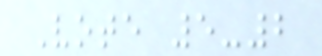Vote 5-2
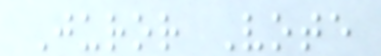Juror Vote
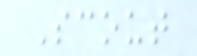Scout
